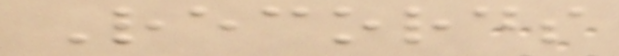Records
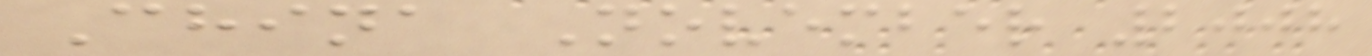China November 2008
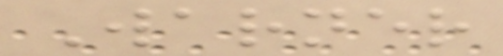Warner
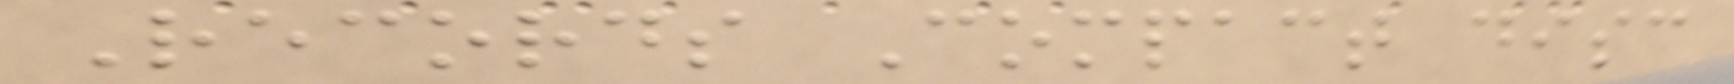Records Compact disc
